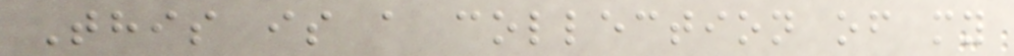This is a collection of my
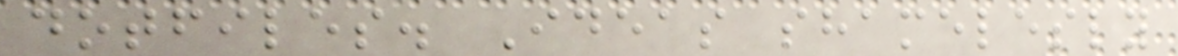dotfiles. Ideas shamelesly
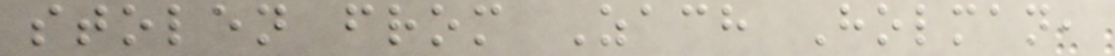stolen from Zach Holman,
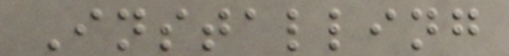Installing
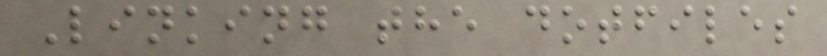Linking the dotfiles
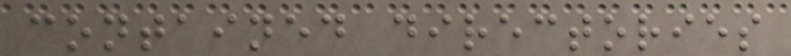contained directories
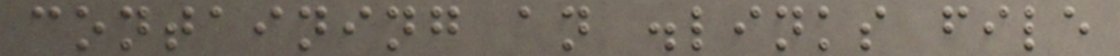containing an .links file
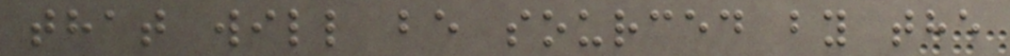that will be sourced by the
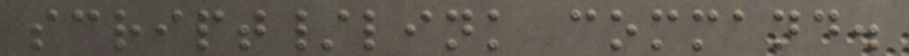script/link command.
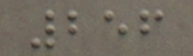256
